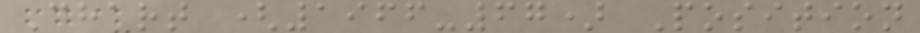Chart (1966-67) Position
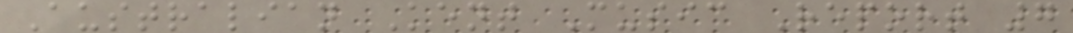Australian Kent Music Report 7
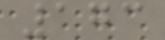173
